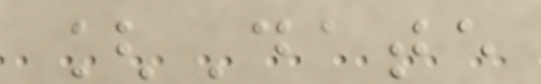[Date
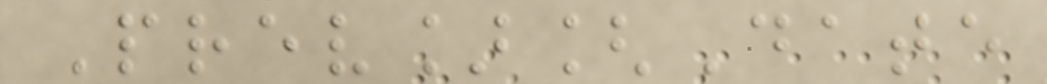Prev][Date
